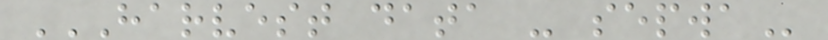HARVEST DATA - SEPWA
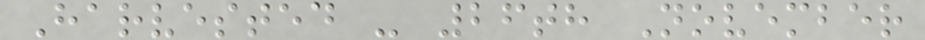Harvested - 26th November
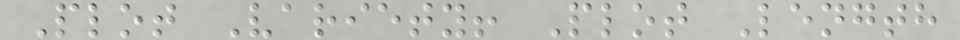Plot Variety! Plot Length
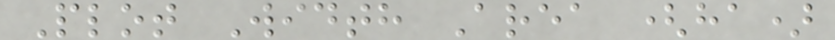Plot Width Area (ha)
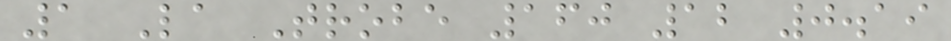1 La Trobe 160 12 0.19
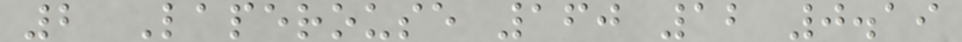2 Laperouse 160 12 0.19
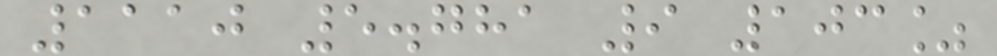1110 5.781 9 103%
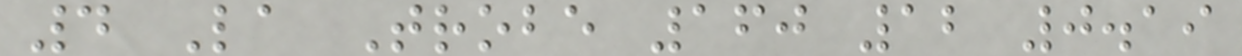4 La Trobe 160 12 0.19
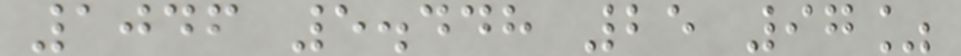1046 5.448 25 97%
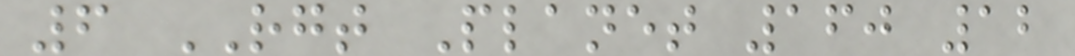6 RGT Planet 160 12
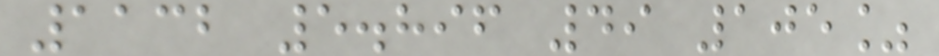1132 5.896 49 105%
